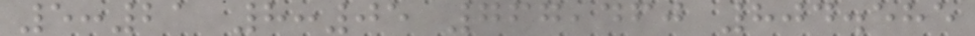5:21 8:05 767,460 804.585
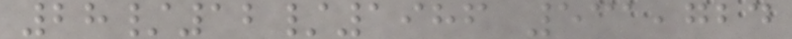28/12/1986 531,724
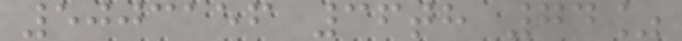5003156 36th 74%
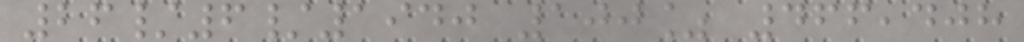26/6/1940 100% 466,408
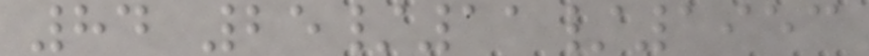84 25/11/1953
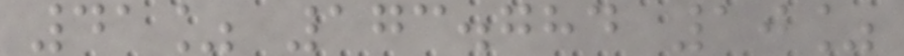41% 173.784 10%
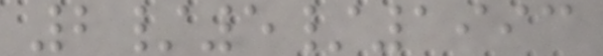2/5/1993
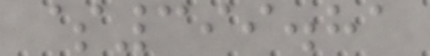$399.81
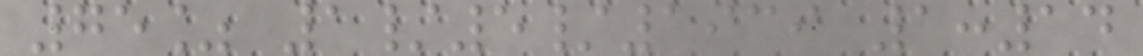75% 1/5/1939 1:14
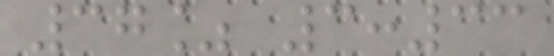37% 3:33
